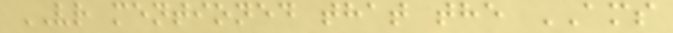VR mentioned that the AMS
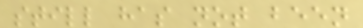still has not been
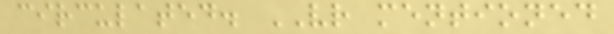circulated. VR mentioned
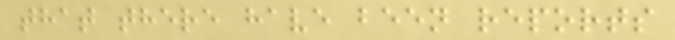that there have been reports
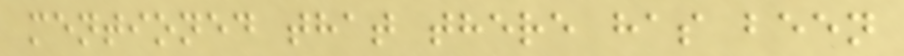mentioned that there has been
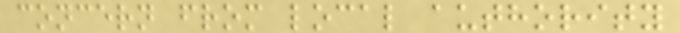concern from local authority
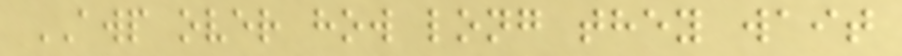AWP over how long they wait
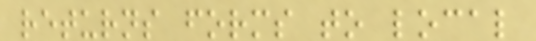returns forms to local
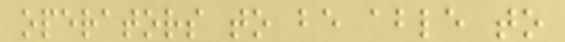operators to be able to
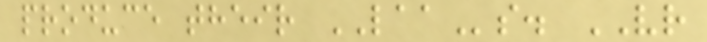produce their LAAs. VR
